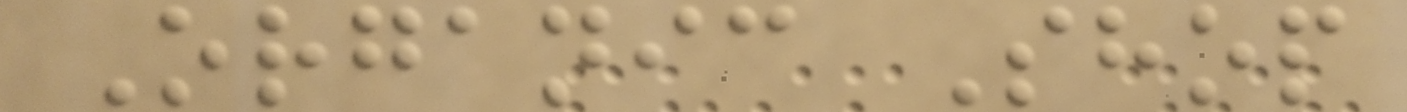Organic Shop
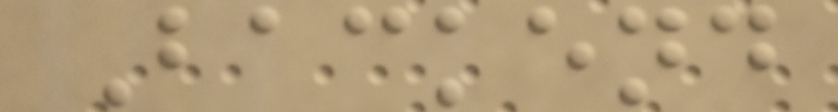Backend
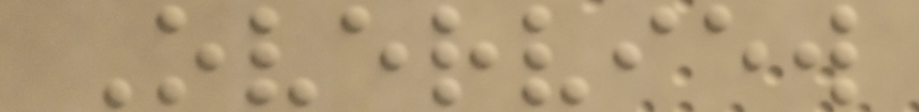Overview
